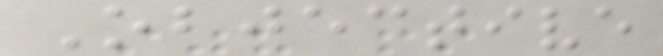Objective
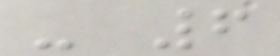- 6
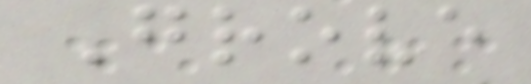Grove
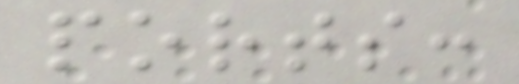ports:
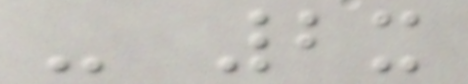- 2x
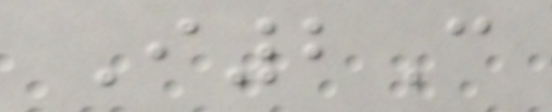I2C
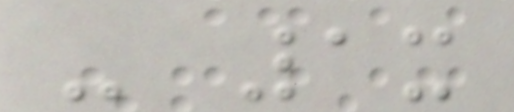- 1x
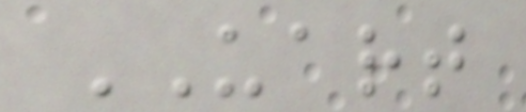UART
